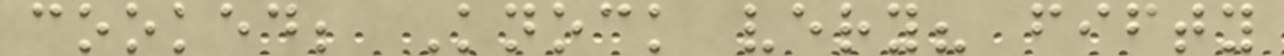cooked; Knock very? fifty
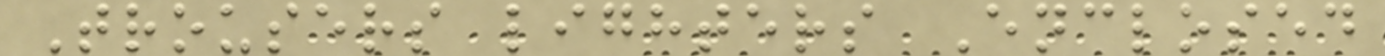Trousers lighters Enclosed
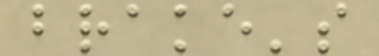brake's
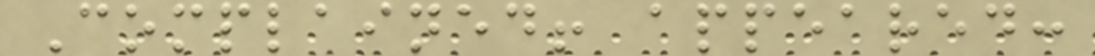Complained! appeared:
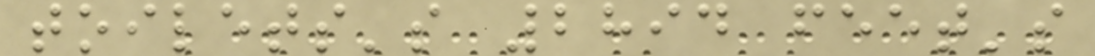toilets's 2894 feet's
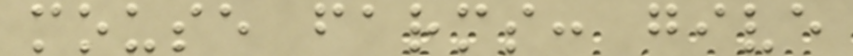mouse farms: give
